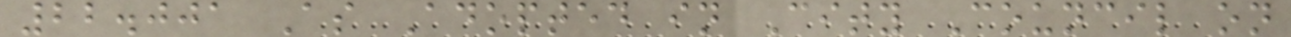22.001 As Adopted in City Council on
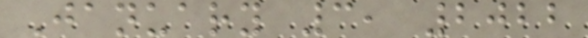January 3, 2022
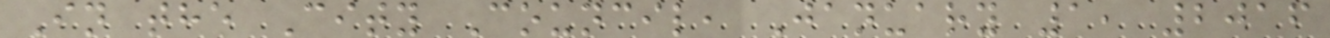In the City Council, January 1, 2016
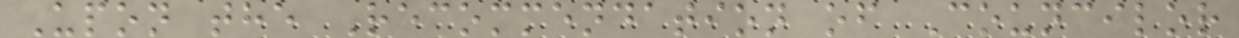Upon the Recommendation of Councilor
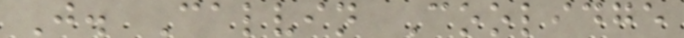J. Calvin Coolidge
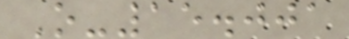O-15.001
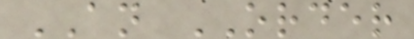AN ORDER
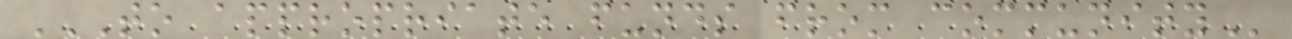TO APPROPRIATE FUNDS FROM COMMUNITY
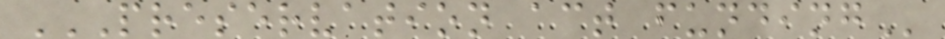PRESERVATION ACT FUNDING
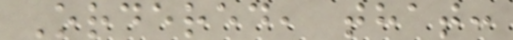Ordered, that:
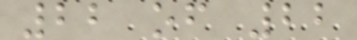22 of 22
